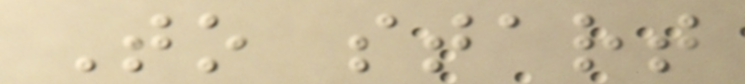To start
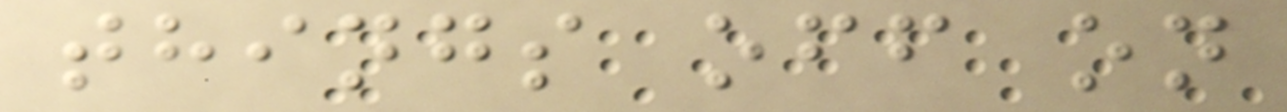things off on
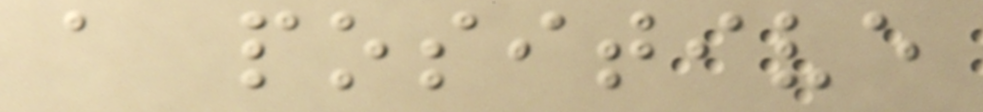a positive
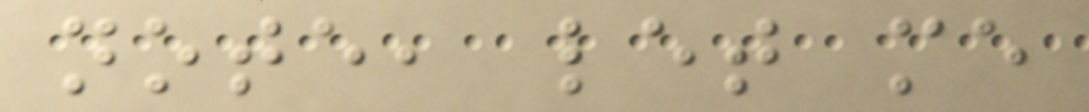note, let me
